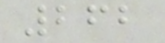262
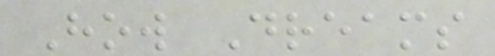How Dreams
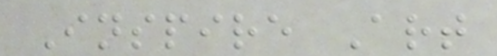Inspire Art
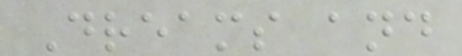Dreams and
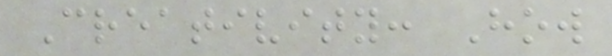Creativity: How
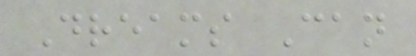Dreams Can
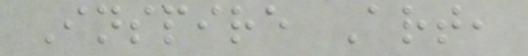Inspire Art,
